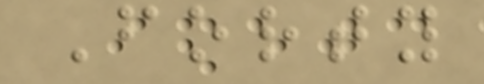Forty
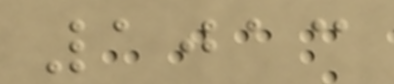1013
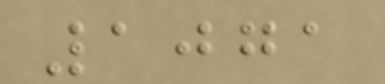1071
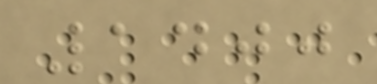1400
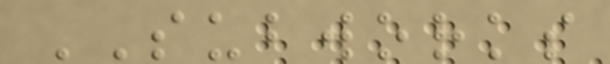SUBWORKS
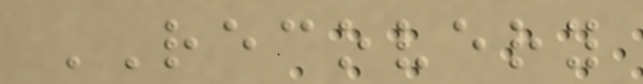RECOVERY
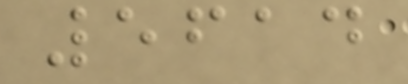5614
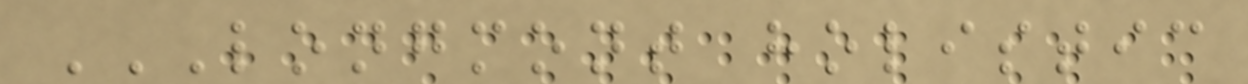LONGMONT HOLISTIC
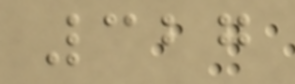327
